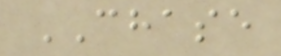CHASE
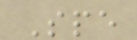Spe
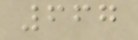667
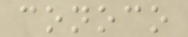conoco
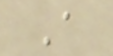A
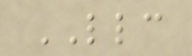LLC
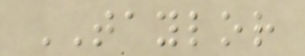TAYLOR
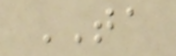TA
